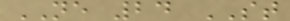NE 24 ST
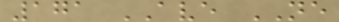171 AVE NE
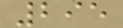295
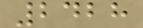2428
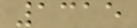1315
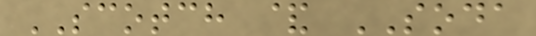SCOTCH & SODA
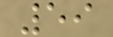59
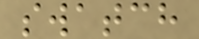swatch
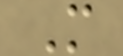M
